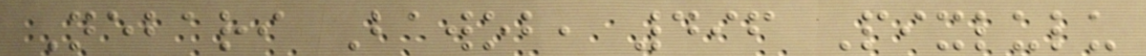Nebari Bawob, 496 Pixlulu
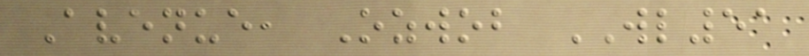Avenue, Ozwob WL51
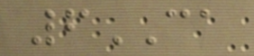6CA
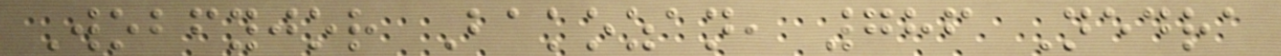Wobfyjor Bakozan, 786 Nedra
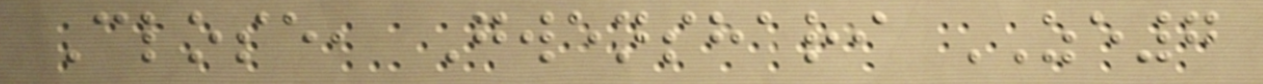Close, Gwenshari ZE7
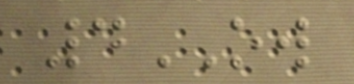4OW
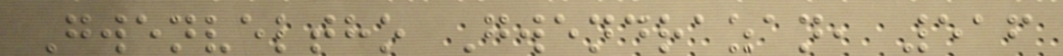Gwenveltho Gwendrazan, 516
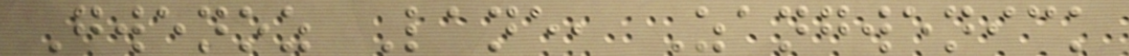Gwenoz Lane, Zangwenick
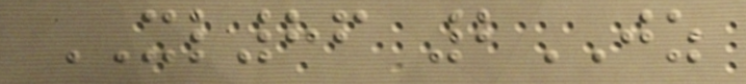XL86 2JZ
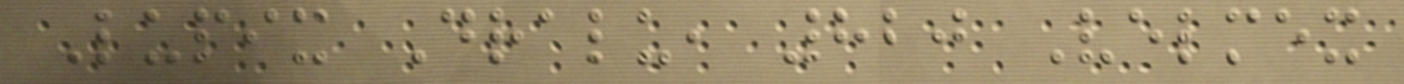Lupix Dralu, 820 Velmex
